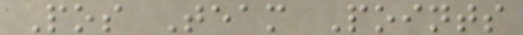Pos Team Points
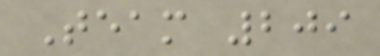Team 209
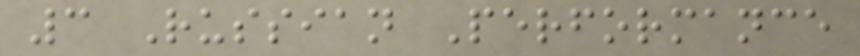3 Russian Performance
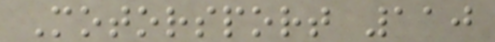Motorsport 110
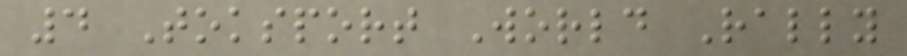4 Toksport World Rally
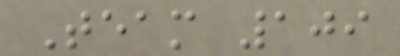Team 109
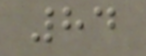84
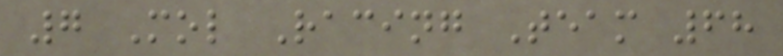7 Mol Racing Team 68
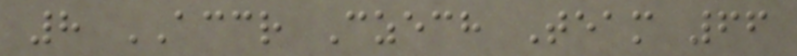8 ACCR Czech Team 66
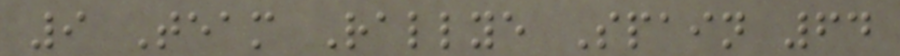9 Team Rallye Spain 64
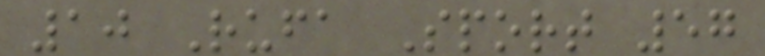10 Rufa Sport 57
